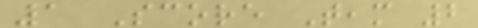1 Score Team 2
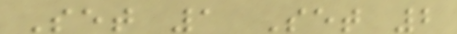Set 1 Set 2
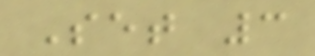Set 3
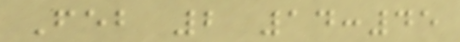Feb 2 14:45
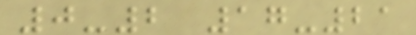0-2 17-21
